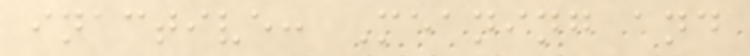inactive: Meaning and
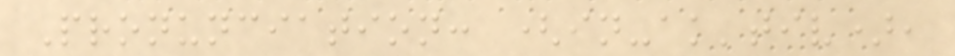Pronunciation: (in-ak'tiv),
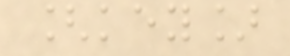[key]
